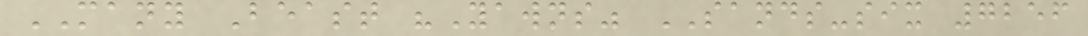MANY Beast "Yawns" SANDS-six 7256
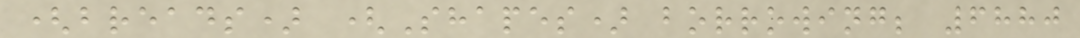(breads) (Shapes) borrowing; 6880
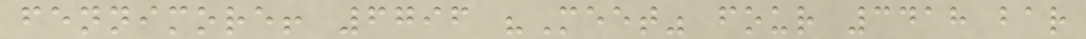fennimore! 6796 "Meet" four 3418 bar
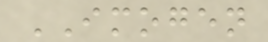IMOGEN
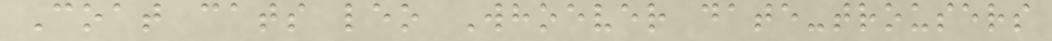Coat cats leo Whoever date-trousers
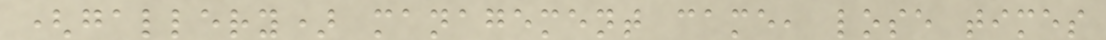(gallery) management came, lose times
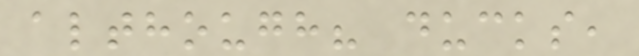although? ducks,
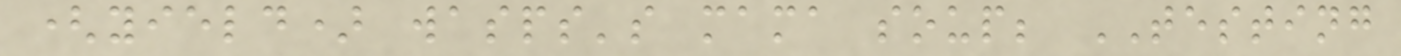(yield) wasps's mama soup; TESTING
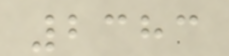2383
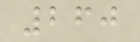260
